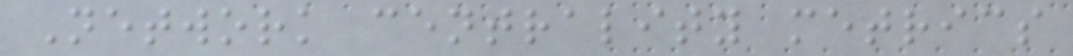Network centrality metrics
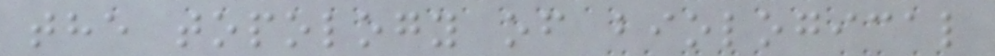the topology of biological
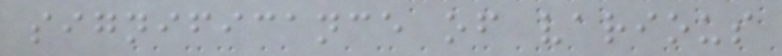significance of various
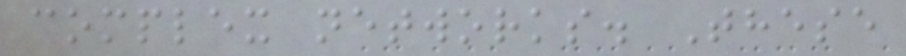complex networks. These
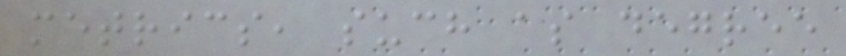metrics, such as degree
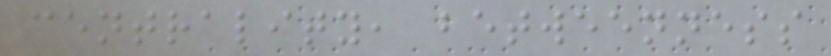centrality, betweenness
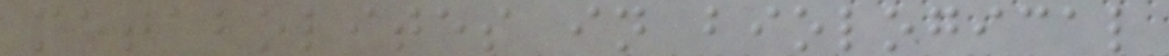metabolites in biological
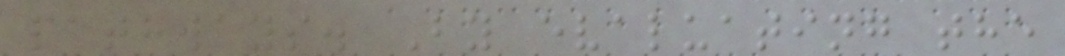pathways. By evaluating the
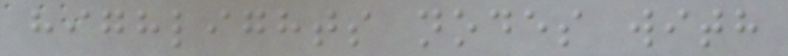highlights nodes with
